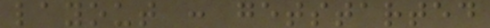layout : getstarted
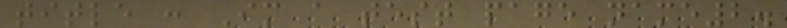title : Im a test page name2.
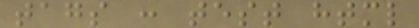tags : test html
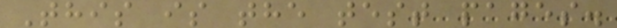This is the test pages.
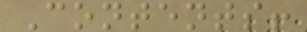Contents!
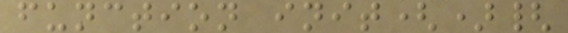function init(){
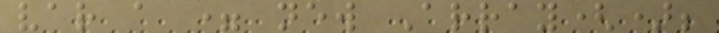var a = new Array();
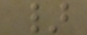}
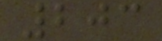203
